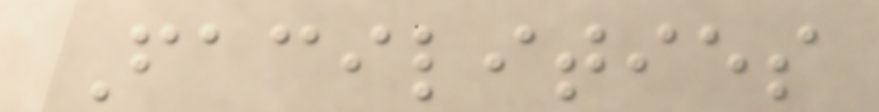Facilities
